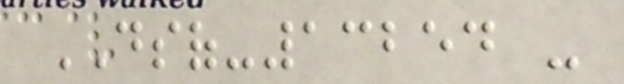DSOF-13254 -
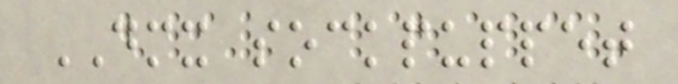DMX sockpuppet
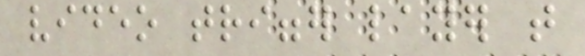video trigger layer that
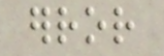error
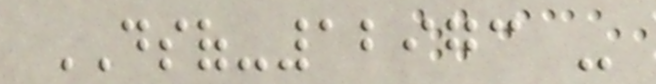DSOF-12973 -
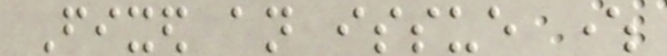Fixed an issue where
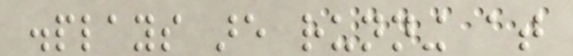displays are running at
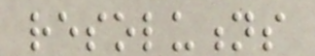resolutions
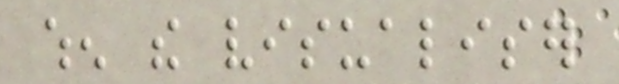when the visualiser
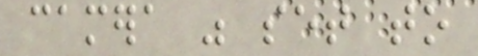camera was set to
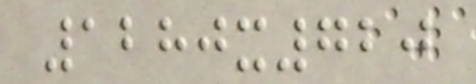1280x720
